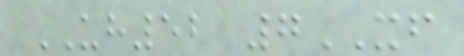UH52 7XF
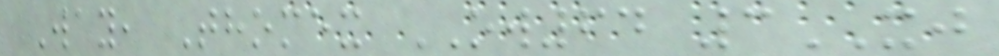Way, Thomex OW64 3XJ
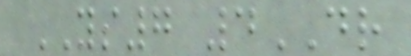YS7 4DR
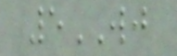5WJ
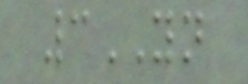3YN
